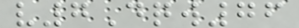v7Dqw76
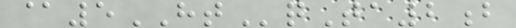@5HTqTa2b
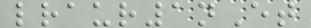lraur1nEt
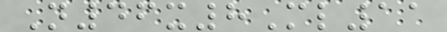N46x8Ml11
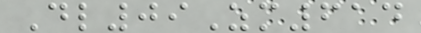Dl09Zm614
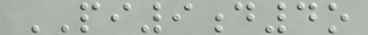PI9d4o
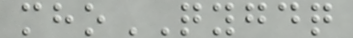mhoQYGDQ
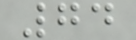74
